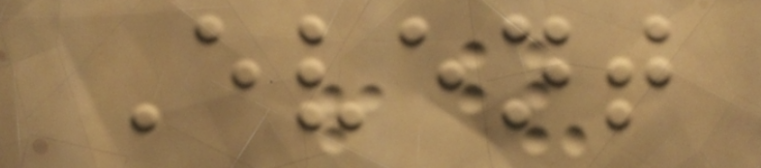Event
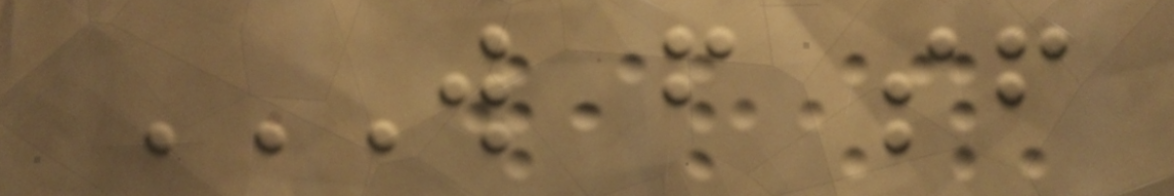W F SF
